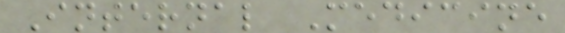Internal Medicine
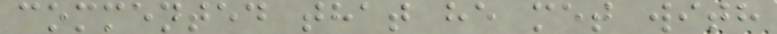commented that he met with
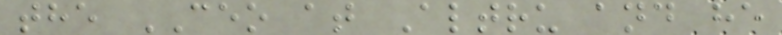the CEO at Altru and he
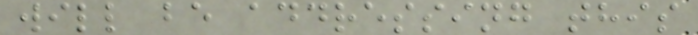will be addressing this
